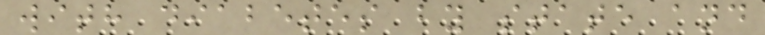with diabetes by state and
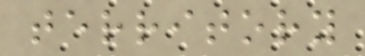territory
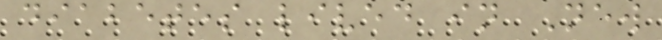diabetes lived in New
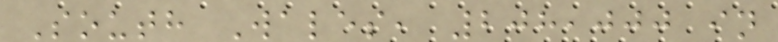South Wales, 208,000 in
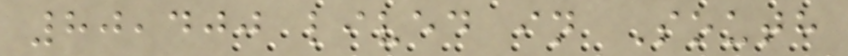80,400 lived in South
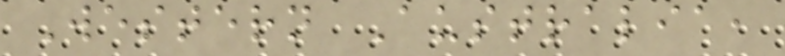Western Australia,
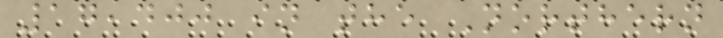17,400 in the Northern
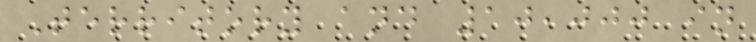Territory and 10,000 in
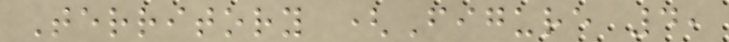Territory (Figure 4,
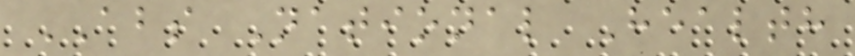ABS National Health
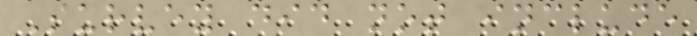Survey did not include
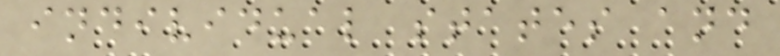individual states and
